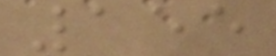155
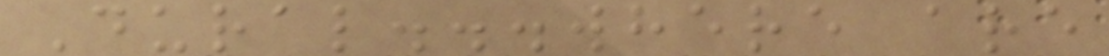Dural...where are
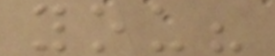you?
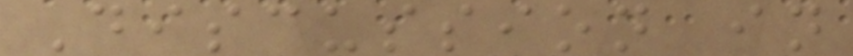Discussion in
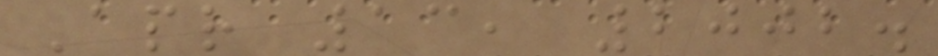Apr 13, 2002.
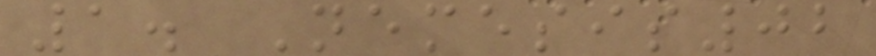1. Nemesis02
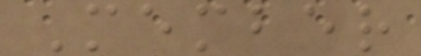Member
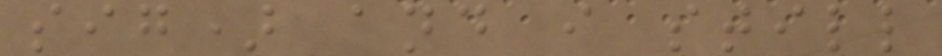sig) and i still
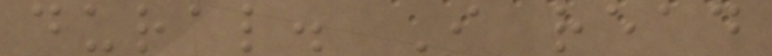dural. I read
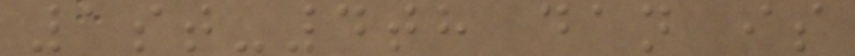1st-4th dan is
